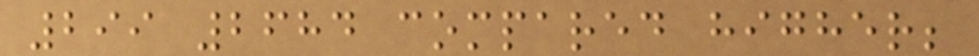299 2684 compared higher;
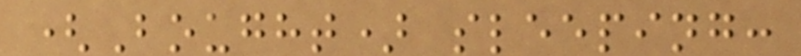(Bought) sleeping:
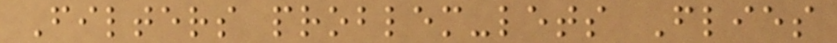Filters problem-lets Flies
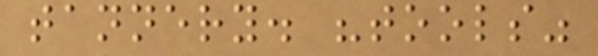tannery. "tools"
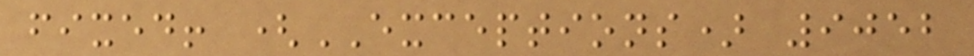fixed! (EXCEPTIONS) 9052
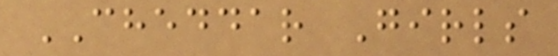CHEDDAR Girls
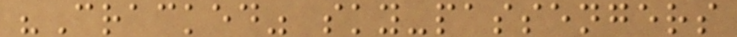"Cracked" sky-passengers
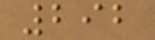292
